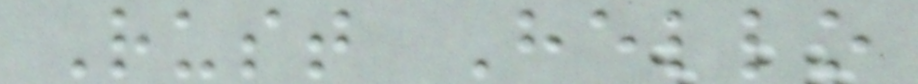Rust Hello
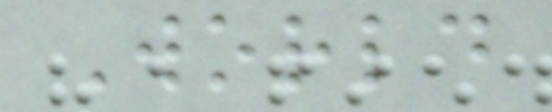World
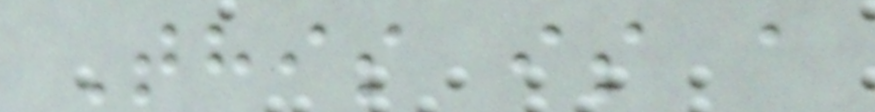This is a
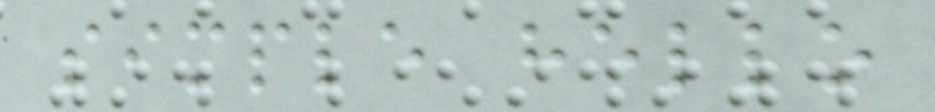simple hello
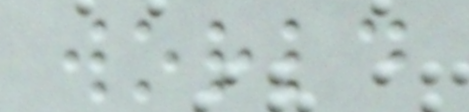world
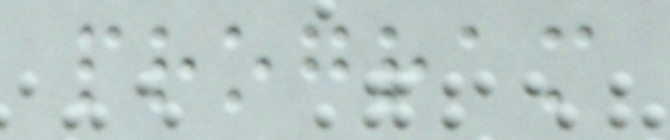program
